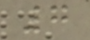7
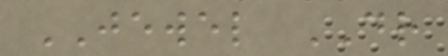JEWEL DR
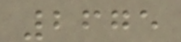2675
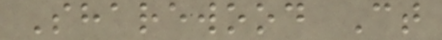Sharewood Ct
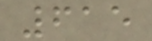615
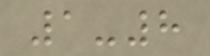1-8
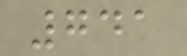741
